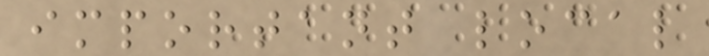important local
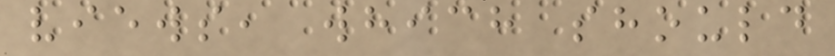views, which should
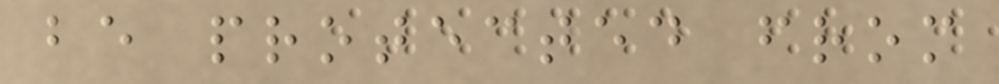be protected from
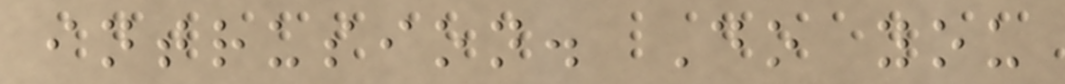intrusion. Do you
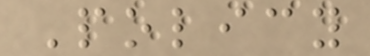Policy
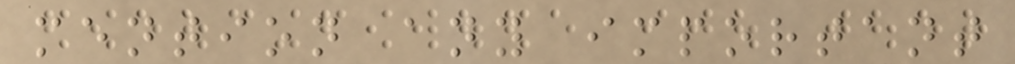mention any important
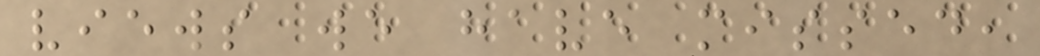views we have missed,
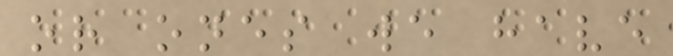or ones we have
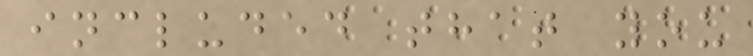included that you
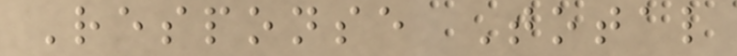Response Total
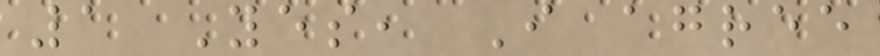1 Yes, I agree
